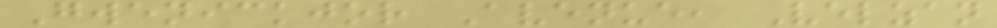Gwenickjor Avenue, Velzan
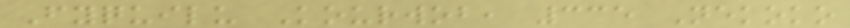Fyquilu Kourwob, 335 Nekoko
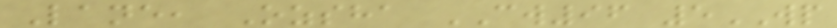Lane, Ozsha CW96 5WP
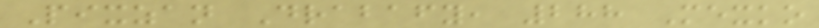Pixzan Drabafy, 288 Mexko
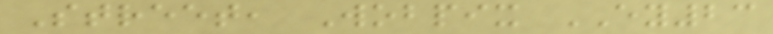Street, Wobpix EY23
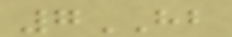7HB
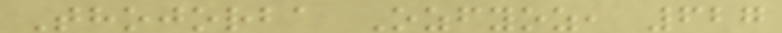Thojorba Ozfyoz, 627
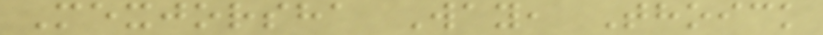Mexjorsha Way, Thoick
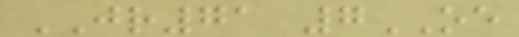JR71 7OE
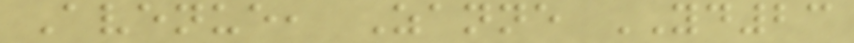Avenue, Zanne YD23
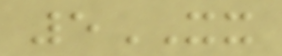5XX
